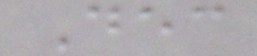Dec
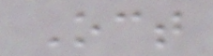Oct
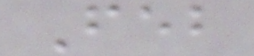Feb
